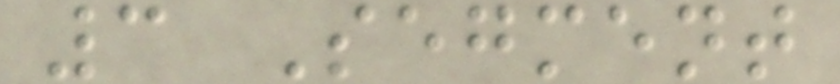3 Segment
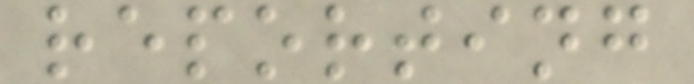reporting
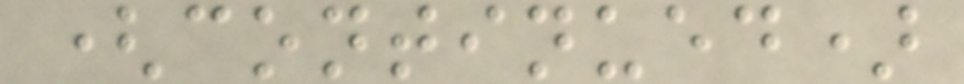(continued)
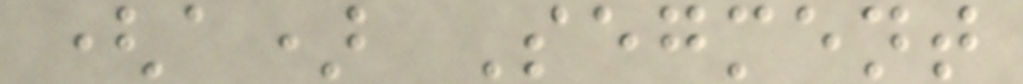(a) Segment
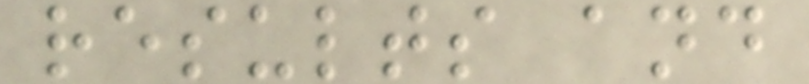results and
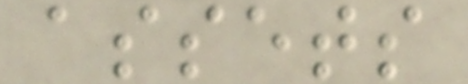assets
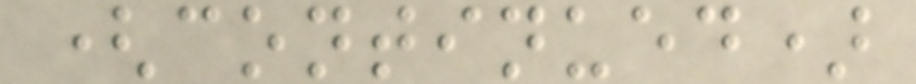(continued)
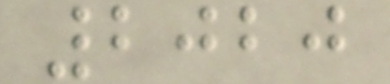2020
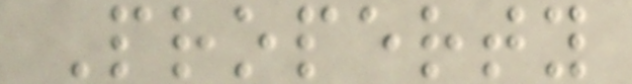Property
